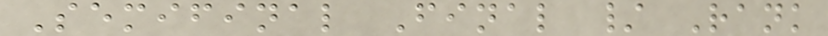Semifinal Final / Rank
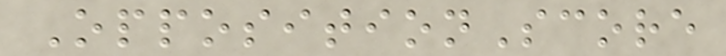OppositionScore
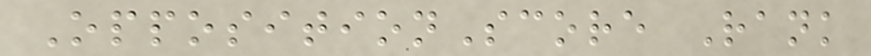OppositionScore Rank
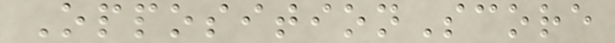OppositionScore
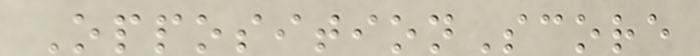OppositionScore
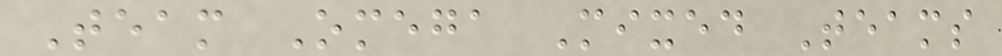Team Omega Mixed Teams
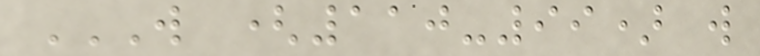W (110-99) W
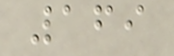169
